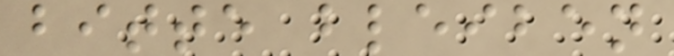bitte bleiben
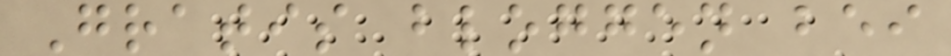Gratis bloggen bei
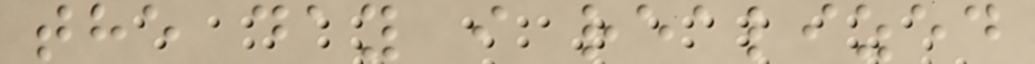the day i realized
